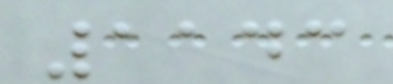1143
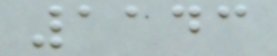1143
